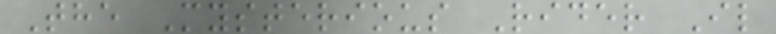The Mysterious Rider Il
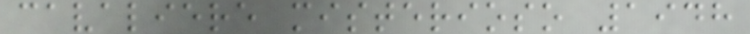cavaliere misterioso 1948
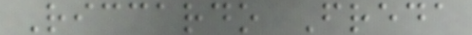Riccardo Freda
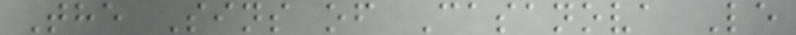The Sins of Casanova Le
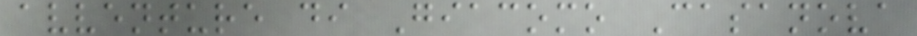avventure di Giacomo Casanova
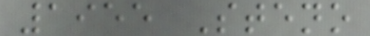1955 Steno
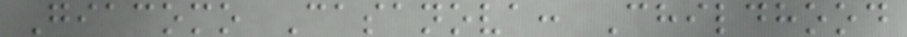Giacomo Casanova: Childhood
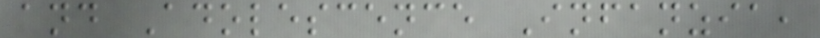and Adolescence Infanzia,
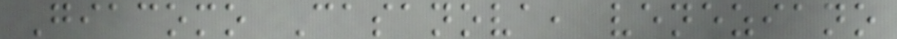Giacomo Casanova, veneziano
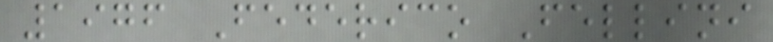1976 Federico Fellini
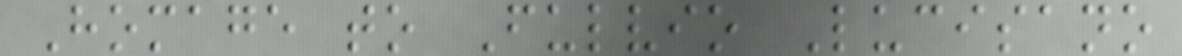Homage to Fulvio Lucisano
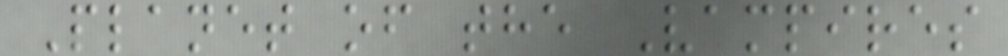Planet of the Vampires
